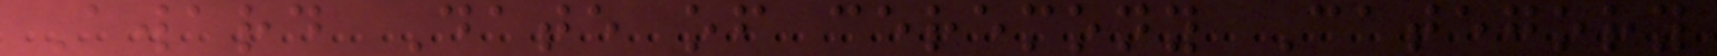Award Date of ceremony Category
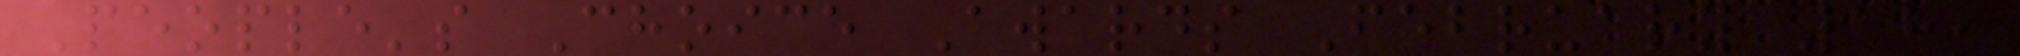People's Choice Awards February 18,
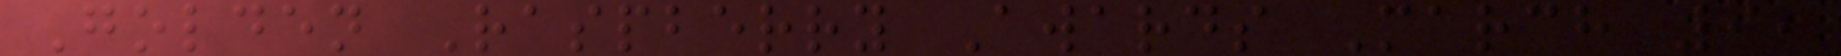Golden Raspberry Awards March 9,
